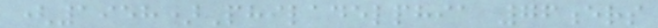(1958)Philadelphia 76ers
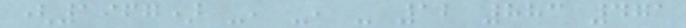(1967) -, -, - 12 883 471
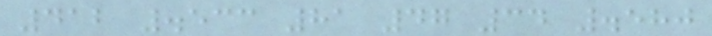412 .533 81 47 34 .580
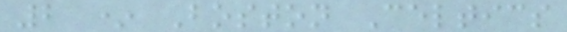2 * Boston Celtics
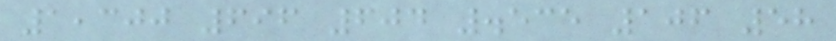1,300 696 604 .535 106 58
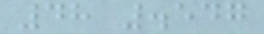48 .547
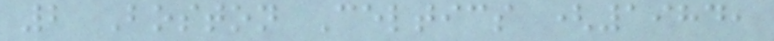2 Boston Celtics (1984,
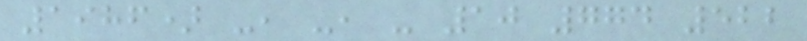1986) -, -, - 10 774 522
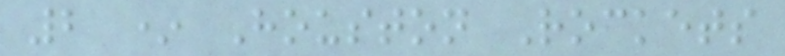2 * Houston Rockets
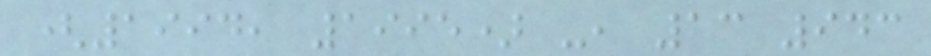(1994, 1995) -, 13 943
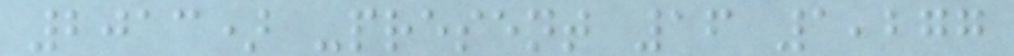2013) -present 16 1,277
